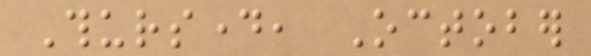Thursday, October
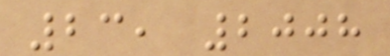23, 2008
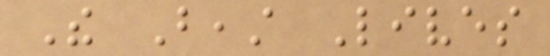The Beast Lives
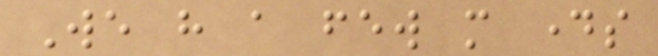We have a few more days
